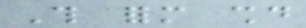This form should
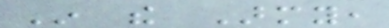In the Army,
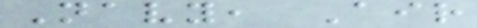Navy, Air
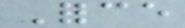Force
